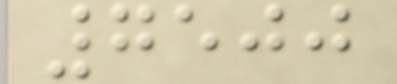7500
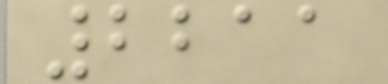2211
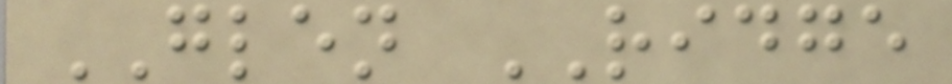GLEN RIDGE
